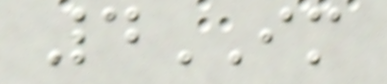4IM
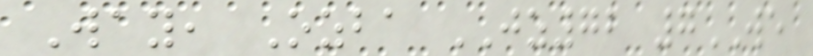Way, Ozba JZ72 7WE
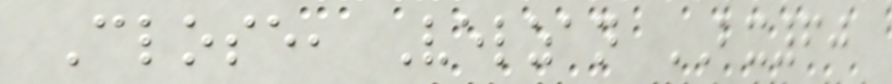Close, Velzan BX60
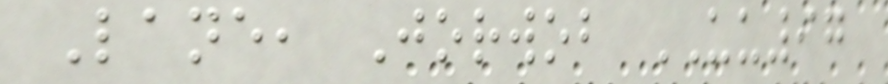Lane, Jorwob UU97
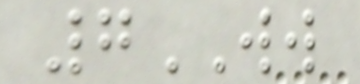7WW
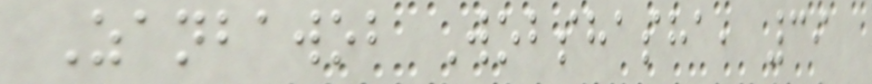Zanbawob Wobshasha, 39
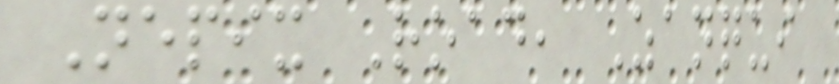Nepix Road, Zanqui
